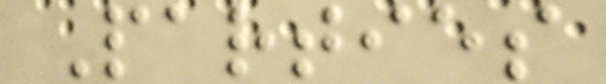Parties
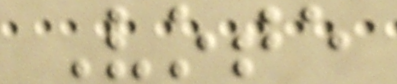Vote
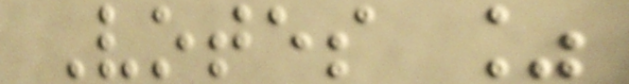Votes %
